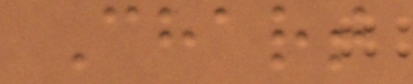Chart
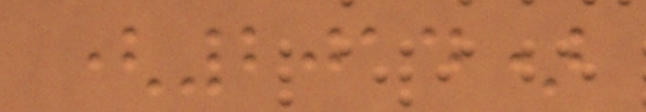(2014)
